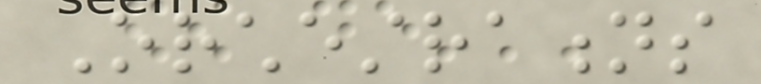Orchestrations
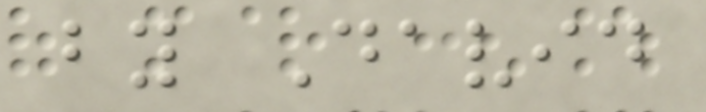by David
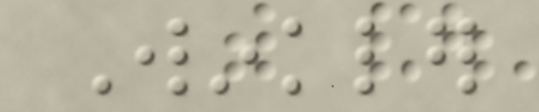Winkler
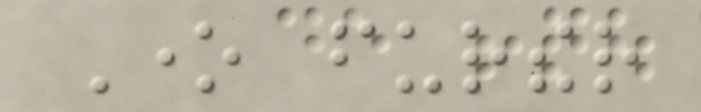One further
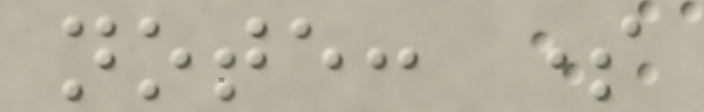note: some
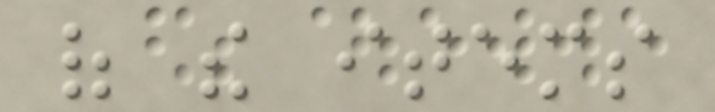of the items
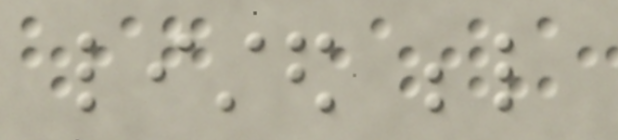listed below
